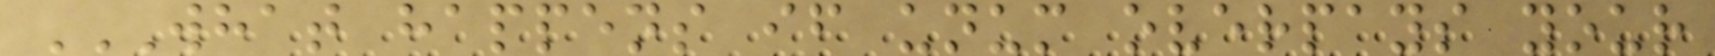WHAT HAPPENS IF UNUM OVERPAYS YOUR
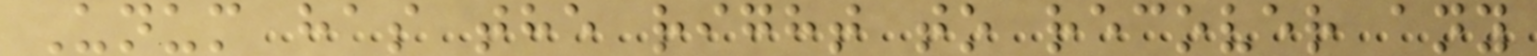Unum has the right to recover any
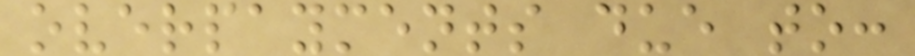overpayments due to:
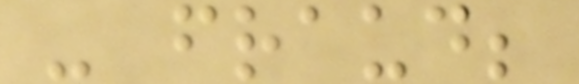- fraud;
